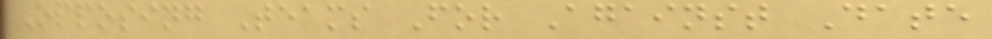Opposing Teams For Against Date
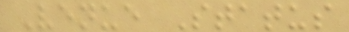Venue Status
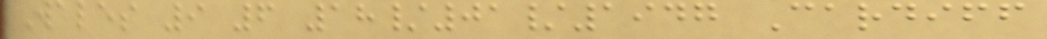Wales 9 6 18/01/1947 Cardiff
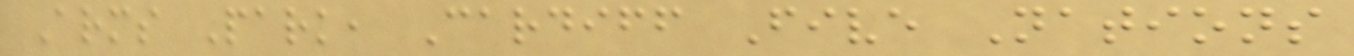Arms Park, Cardiff Five Nations
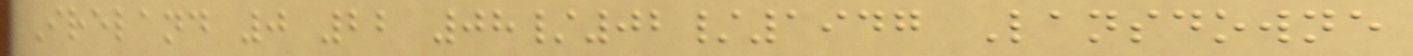Ireland 0 22 08/02/1947 Lansdowne
